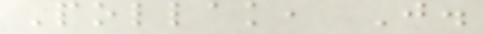Pollak, J.
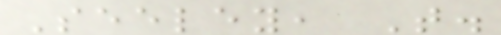Seeley, T.
